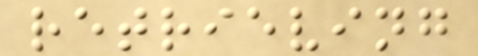retrieving
